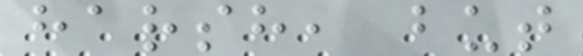harsh, but
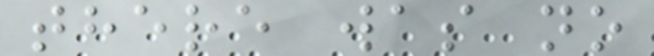there was no
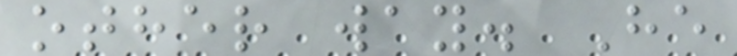other way. He
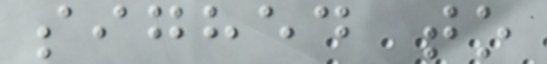sighed to
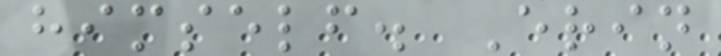himself. Erin
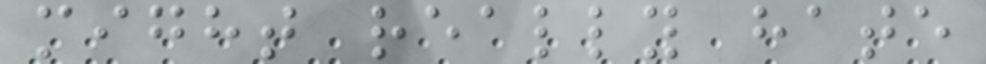might really hate
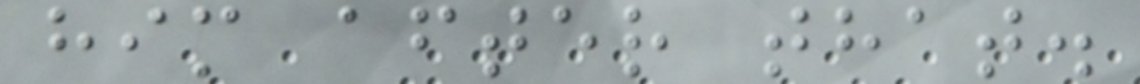him after that.
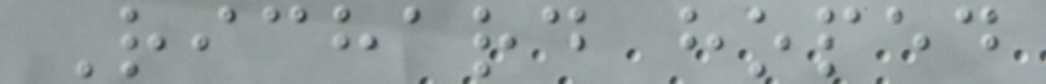Richard hoped
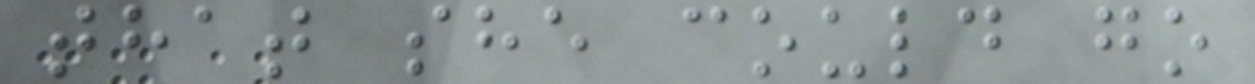that she could go
